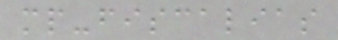mp-fiscalias
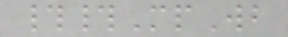##MpWb
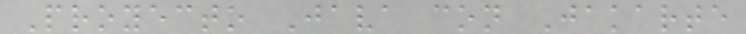Proyecto Java con Jakarte
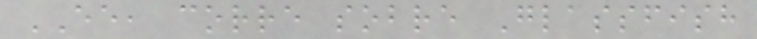EE, corre sobre Glassfish
